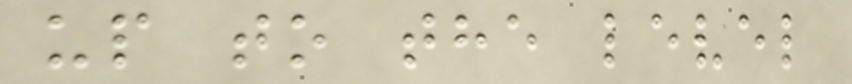up to the level
